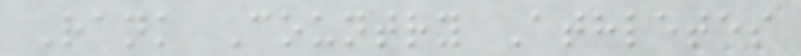Rank Country Athletes
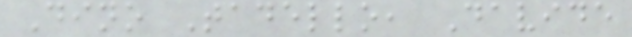Dino Tadello, Davide
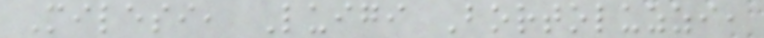Milesi, Luigi Bortoluzzi,
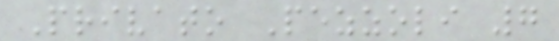Privato Pezzoli 7
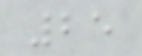25
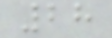28
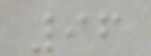96
